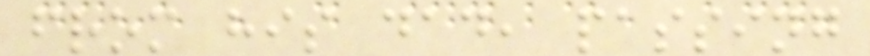from his dad, passing
